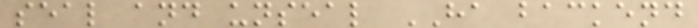seal and unseal HA backend
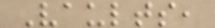Vaults,
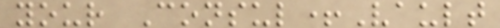your Consul+Vault
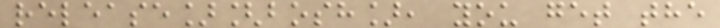release][bosh], you get the
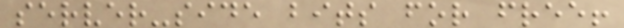server-side bits for free!
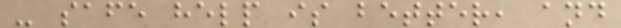- safe help is better, and
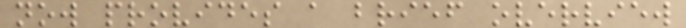now provides a brief overview
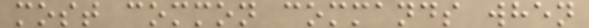most common commands when
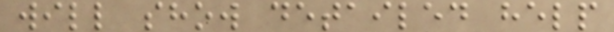will show detailed help
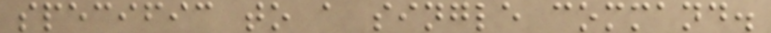specific to a single command.
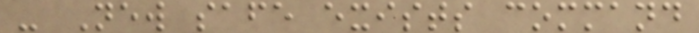- New safe exists command
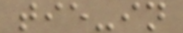tie-in
